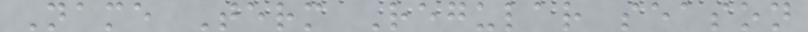Name Term Regular season
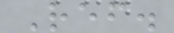Ref.
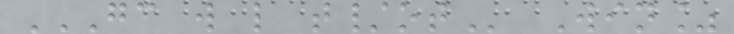GC W L T/OT Win%
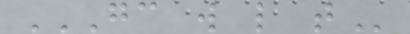GC W L T
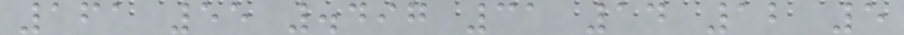161 55 .497 31 14 12 5
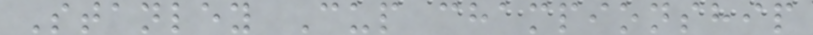Stanley Cup championship
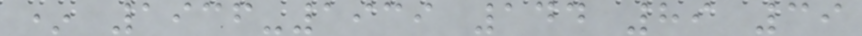* 1936-1939 144 89 39
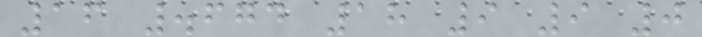16 .674 18 9 9 0
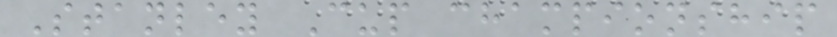Stanley Cup championship
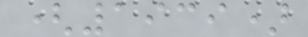(1939)
